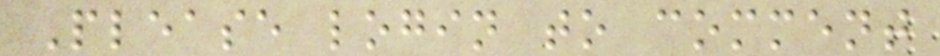Please login to comment
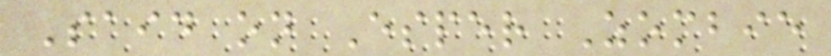Said on Esper Zombie
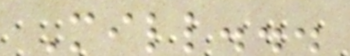Mill...
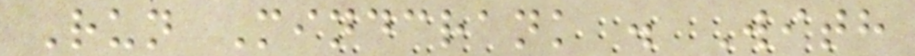Run Mindcrank . With
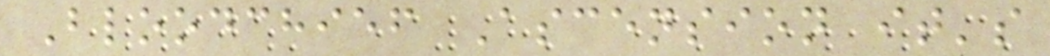Bloodchief Ascension it's
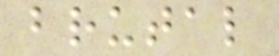brutal
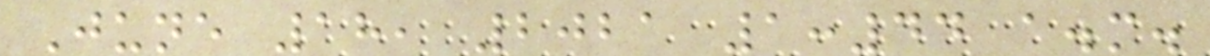June 18, 2021 1:44 a.m.
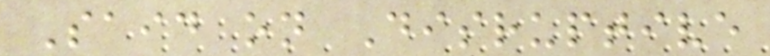Said on Disruptive
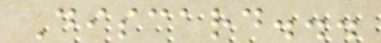Discard...
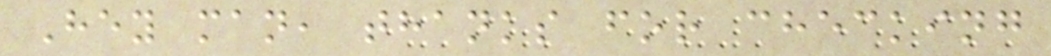Hey man, thanks for checking
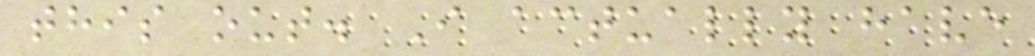this out. I actually have
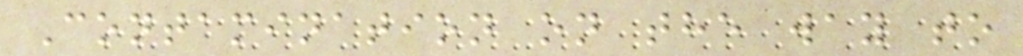Contamination on the way to
